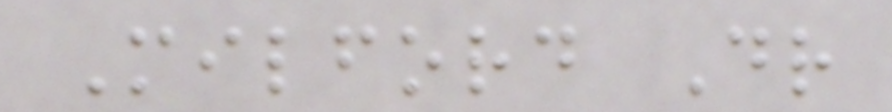Milford Dr
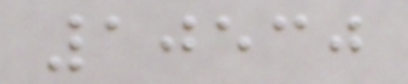10530
